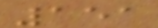151
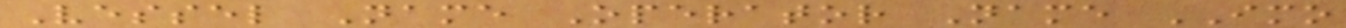Vessel Name Operator Name IMO
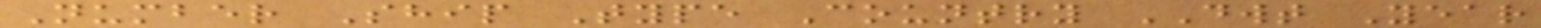Number Ship Type Country DWT Year
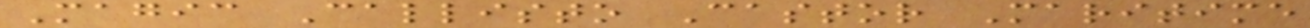Magic Callisto Castor Maritime
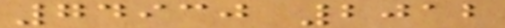74930 2012
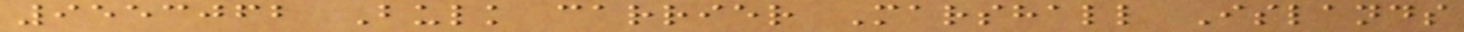9553062 Bulk carrier Marshall Islands
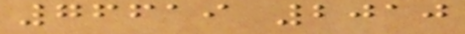76619 2010
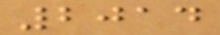2014
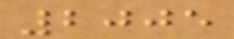2005
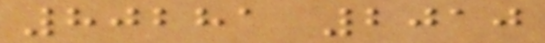80281 2010
